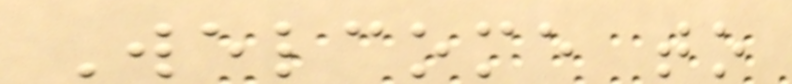Welcome to
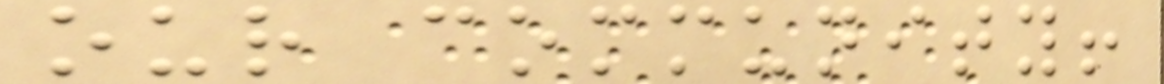our community!
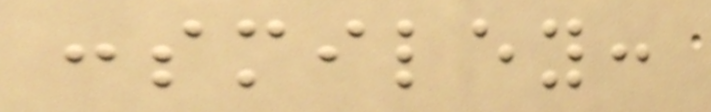:smiley:
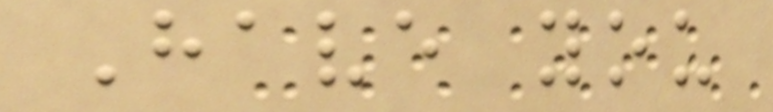Have you
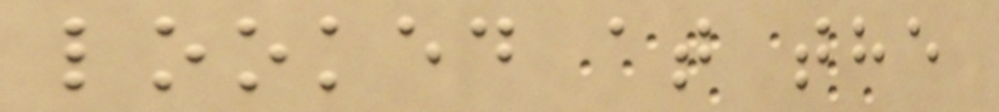looked at the
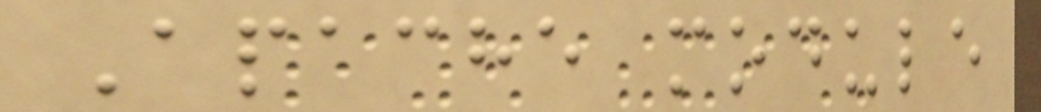Apache module
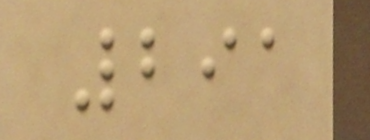291
